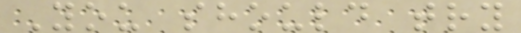You should try
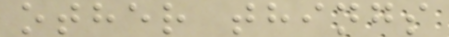other things
